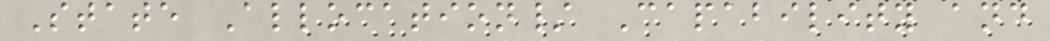State Allocation/ Capability and
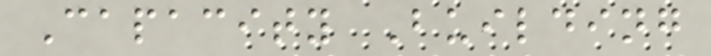Capacity Building
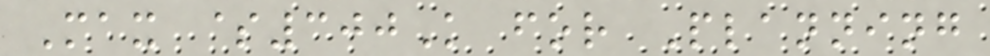Max $300K for Planning
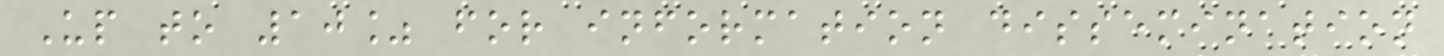Up to 10% for information dissemination
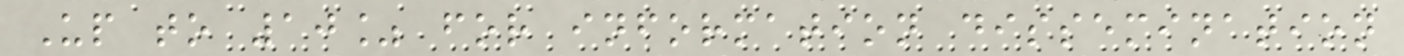Up to 10% for information dissemination
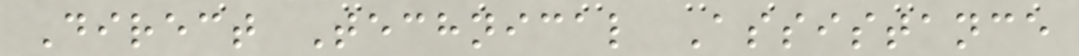Direct Technical Assistance
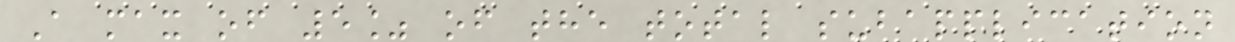A max of 5% of the total subapplication
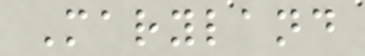Maryland
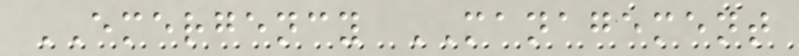EMERGENCY MANAGEMENT
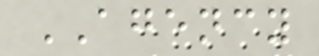AGENCY
